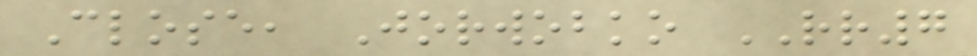Close, Jorwobko RR7
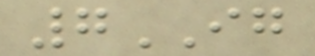7IG
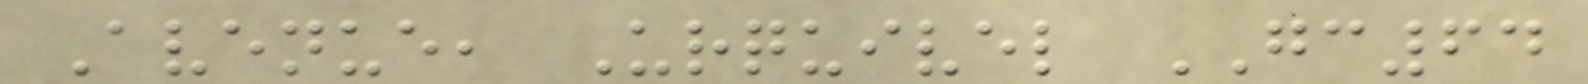Avenue, Urquivel GC64
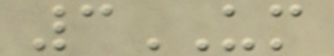3UM
